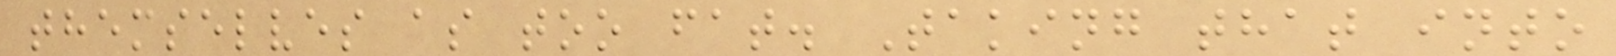themselves as too fat. Taking that into
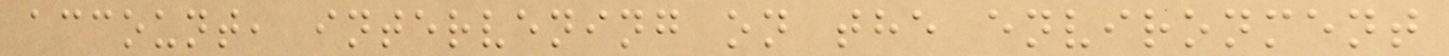account, intervening on the environment
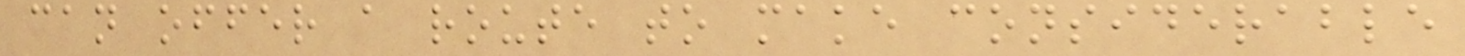can offer a route to make considerable
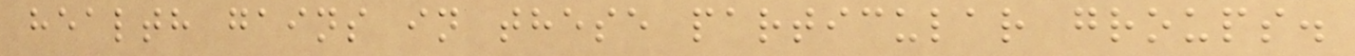health gains in these particular groups.
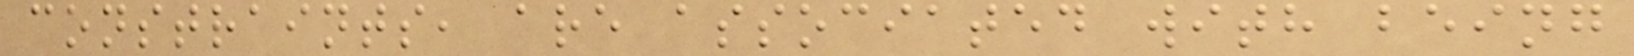constraints, are associated with being
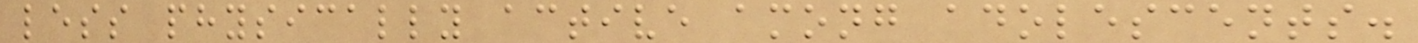less physically active among adolescents.
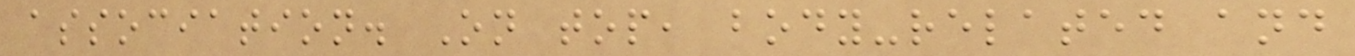association. On top, body-related and
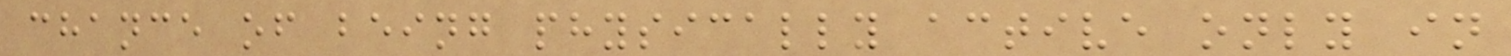chance of being physically active only in
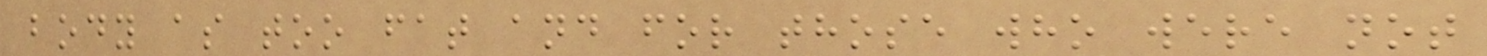body as too fat and for those who were not
